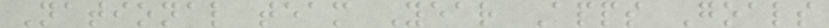National team Year Apps Goals
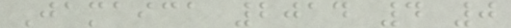Jamaica 2014 4 0
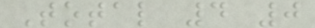Total 4 0
